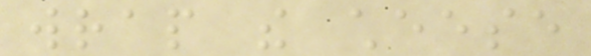wrap the cheese
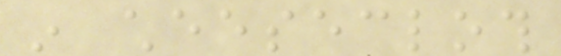in cheesecloth
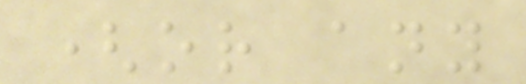(or any
